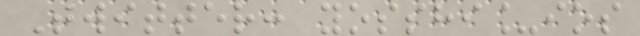Twitter: yosshi_ios
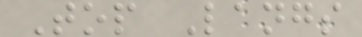Top Langs
